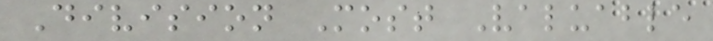Division Most Valuable
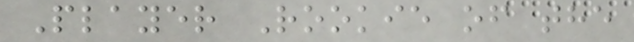Player Rookie of the
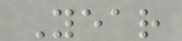Year
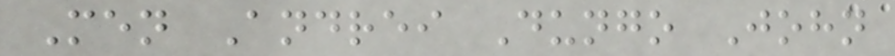Men Andrei Dungo John
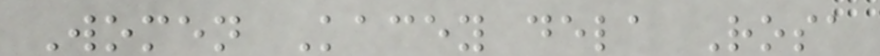Women Kacey dela Rosa
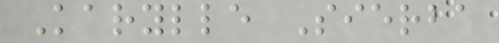Karylle Sierba
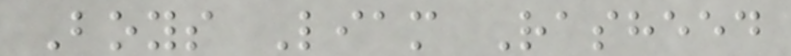Boys Liam Rasheed
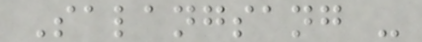Salangsang -
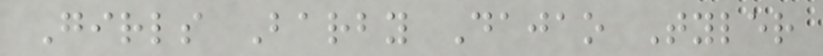Girls Barby Dajao Tyler
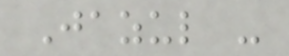Jazul -
